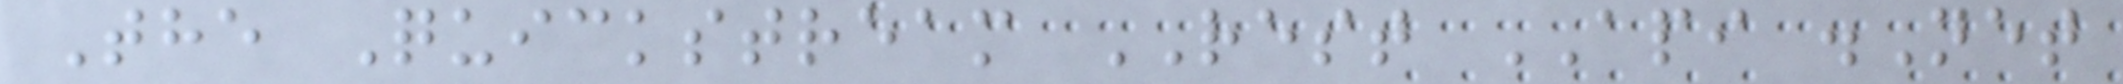The Quickstream REST API .Net
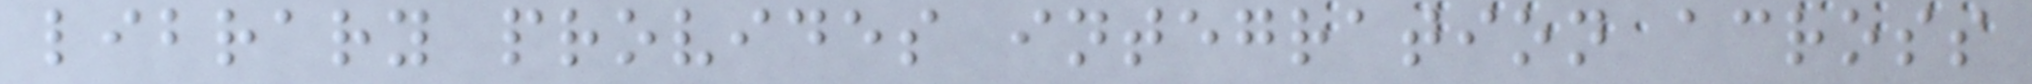library provides integration across
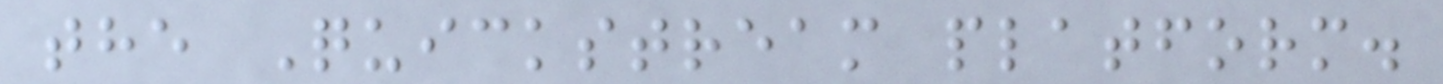the Quickstream platform.
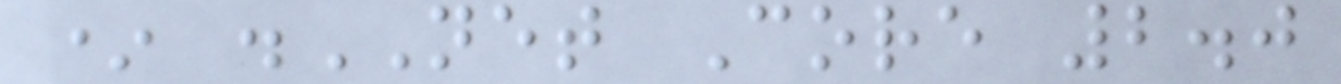* .NET Core 2.0
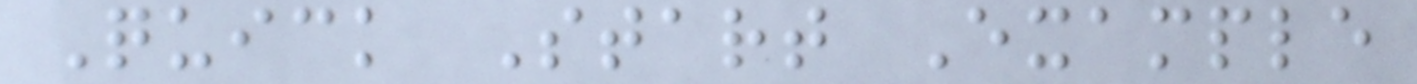Quick Start Example
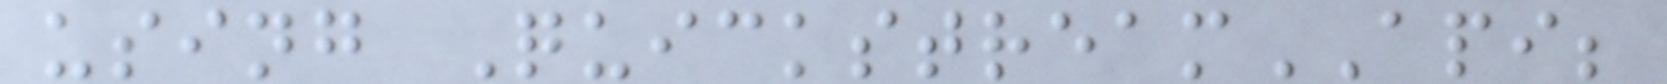using QuickstreamAPI;
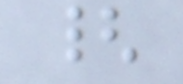{
